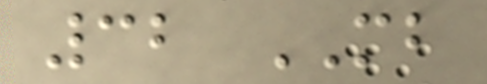32 MB
